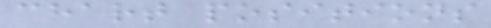chart positions
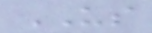US
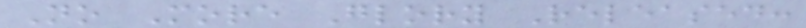No More Glory Released:
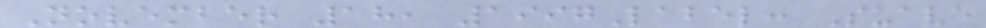November 18, 1997Label: Suave
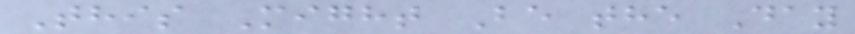This Might Be the Day
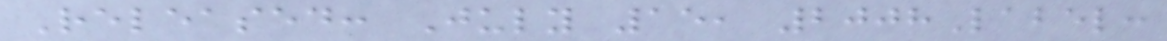Released: July 15, 2008Label:
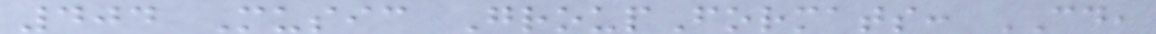404 Music GroupFormats: CD,
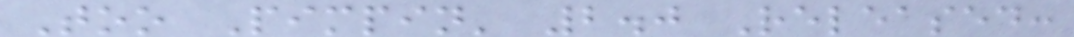Too Pimpin' 2.0 Released:
